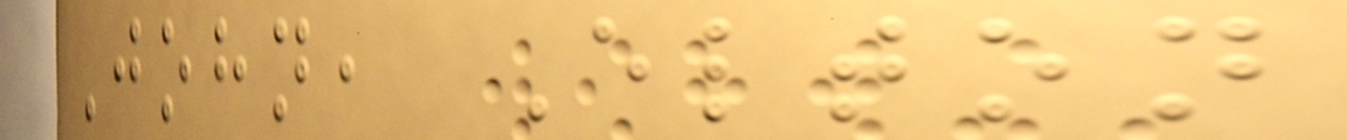John, Elton
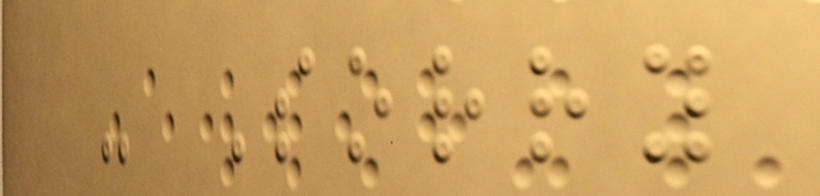- Sorry
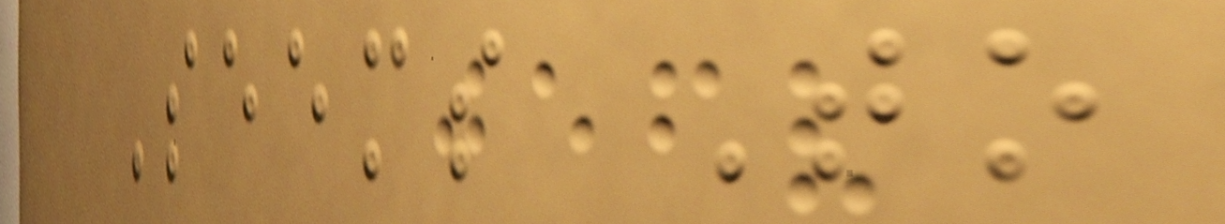Seems To
